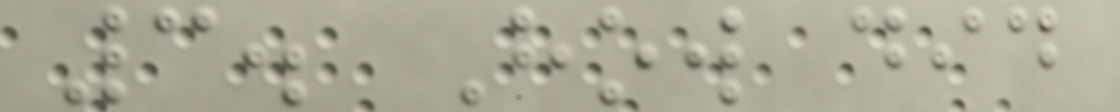3. How did
